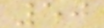50
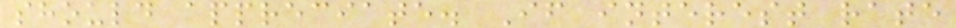should appreciate. If interest rate
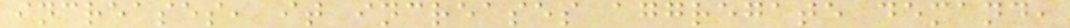increases, it increases aggregate demand,
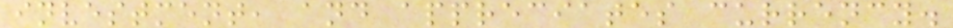investment, and appreciates currency.
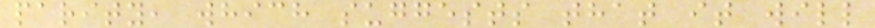parity, which suggests that it will
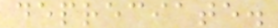depreciate.
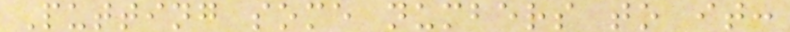Putting some numbers to it:
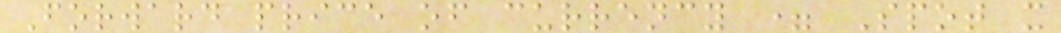Forward price of currency = Spot x
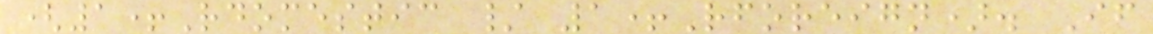(1+Rdomestic / 1+Rforeign). If
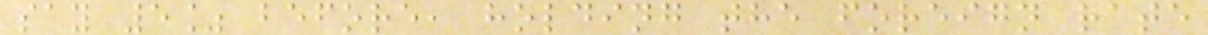say 5% before, holding the foreign rate
